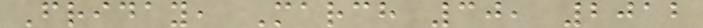Friday, March 30, 2012
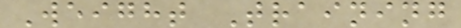Weight Training
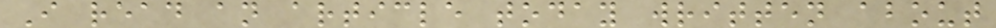I read an article today written about
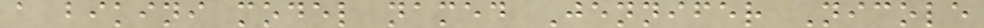a bikini model named Jennifer Nicole
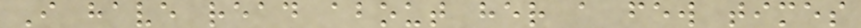I have read about her a few times
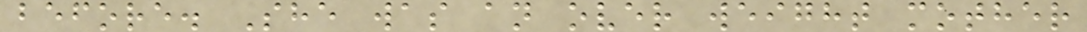before. She was an over weight mother
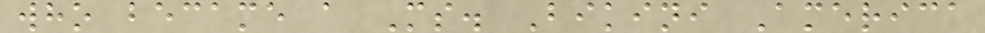who became a Ms. Bikini America
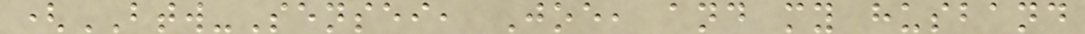(BTW-Sensei, Joe, and my husband
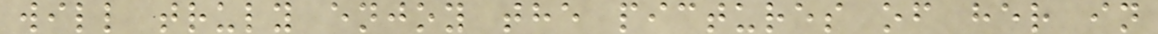will truly enjoy the pictures of her in
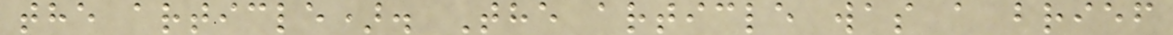the article). The article was a brief
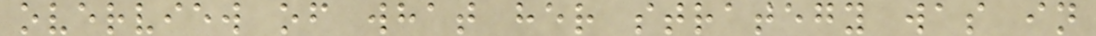overview of what her strategy was in
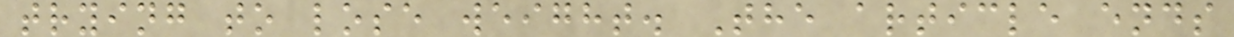trying to lose weight. The article ends
